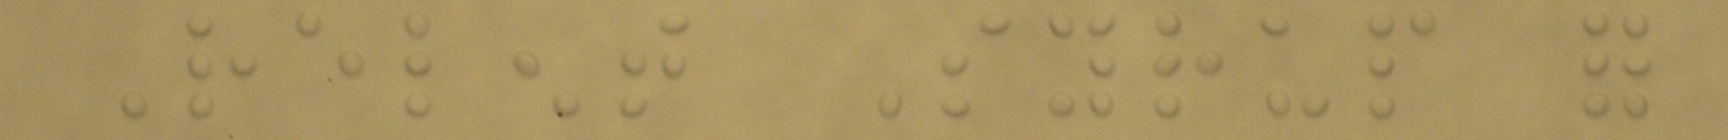Relent Syrup for
